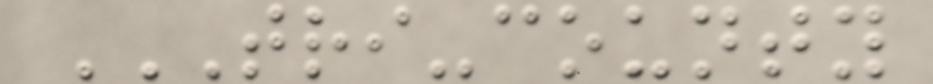TRI-COUNTY
